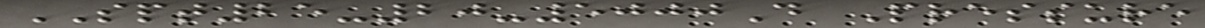SPT25-20-5000D Pressure
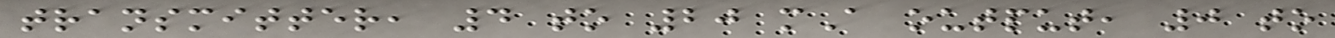transmitter, 4 to 20 mA output, 0 to
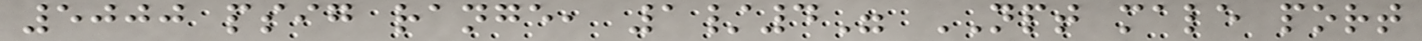5000 psig range, 1/4" NPT male port
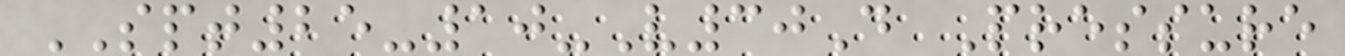SPT25-10-V30D Pressure
